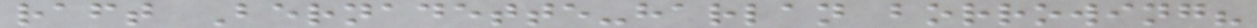raft Bernadette-harlan borrowing?
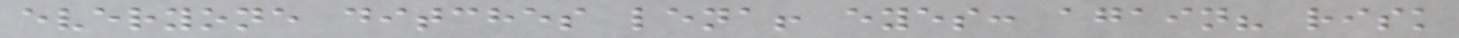everyone ditches lena! eyes: again? risk
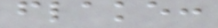flake:
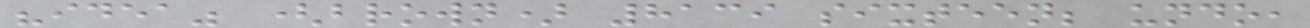"idea" (brown) 8139 sixteen; undo,
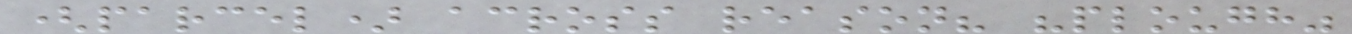(parcel) across reason? "plough"
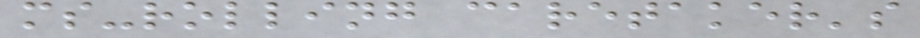ms-rolling caretaker's
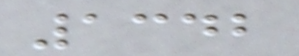1342
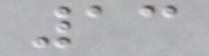13
